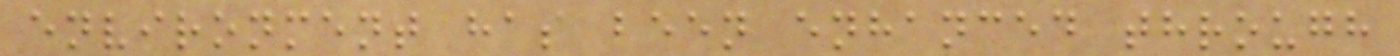environment has been enhanced through
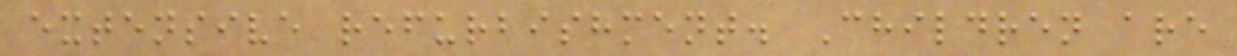extensive refurbishment. Children are
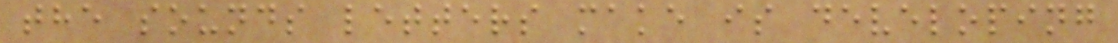the sounds letters make is developing
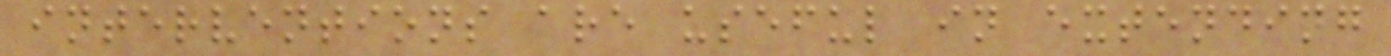interventions are useful in extending
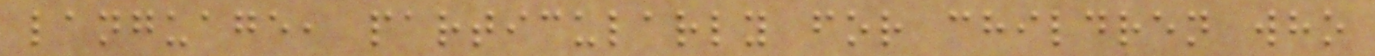language, particularly for children who
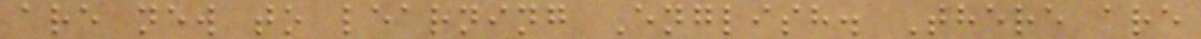are new to learning English. There are
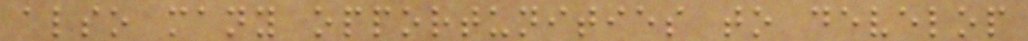also many opportunities to develop
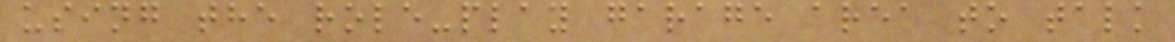using the role-play garage area to talk
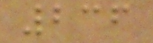236
